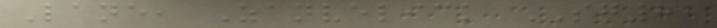Lane, Zanvelick SG82
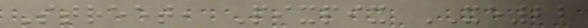Street, Pixpix XE22
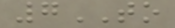7TO
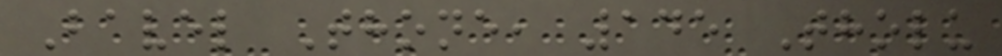Bavel Thone, 145 Tholu
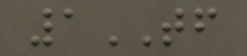1TF
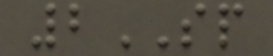2SP
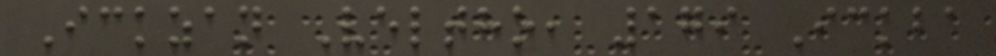Ickzan Veltho, 179 Ickba
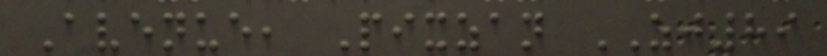Avenue, Pixzan ZJ89
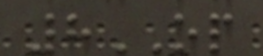8OP
